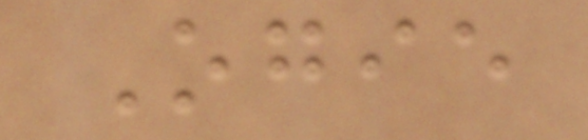Ogie
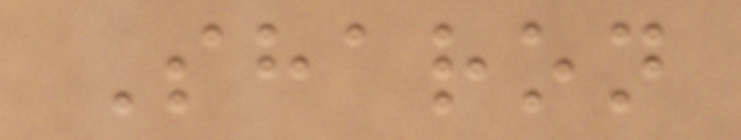Sharon
